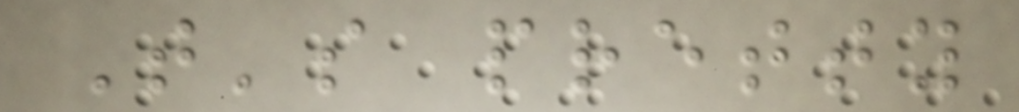That's pretty
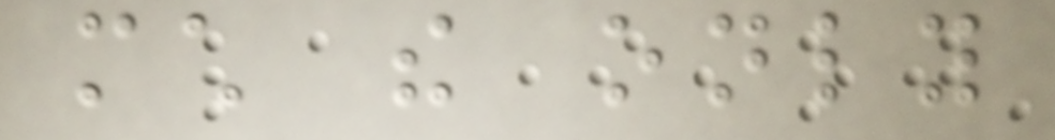much the only
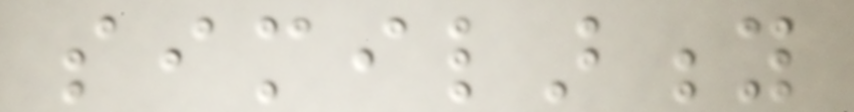similarity
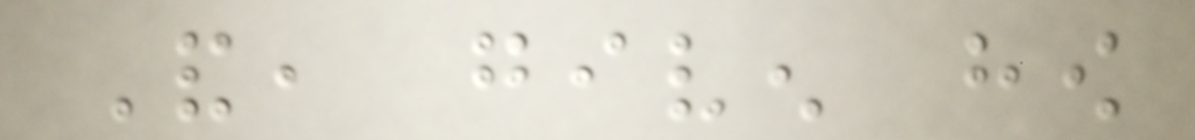And, given how
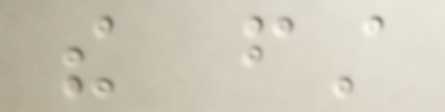the first
